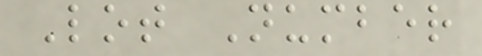Lot Number
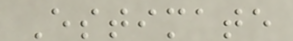Estimate
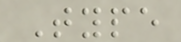Type
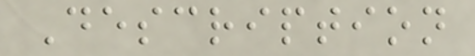Description
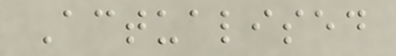Actualised
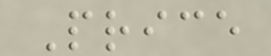Price
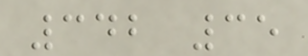342 35
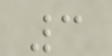3
